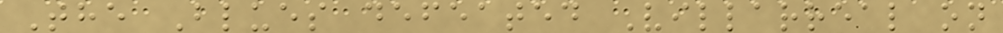The Blues defeated Villarreal on
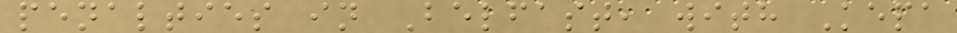penalties in Belfast, with Kepa
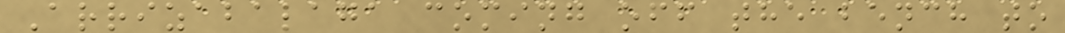Arrizabalaga coming off the bench to
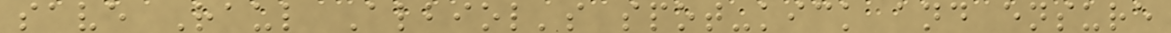save Raul Albiol's spot-kick and ensure
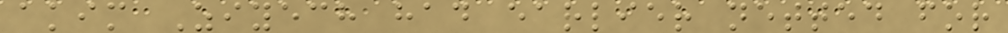akim Ziyech had earlier netted for
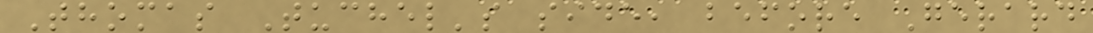Thomas Tuchel's side, before Gerard
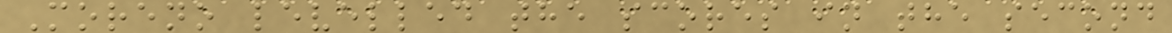Moreno levelled the scores in the second
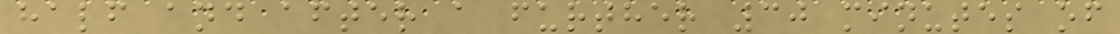half and after a further 30 minutes of
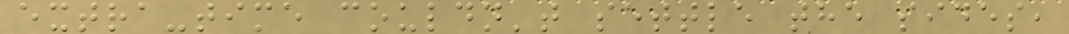extra-time couldn't settle the sides,
